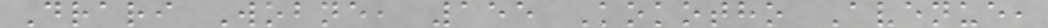Drari Wobne, 155 Kokotho Avenue,
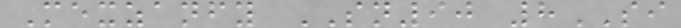Mexzanfy SN90 8SI
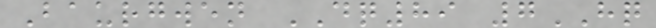Baurgwen DQ89 7HQ
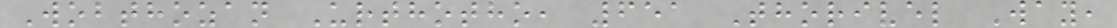Wobthozan Urthotho, 651 Thorivel Way,
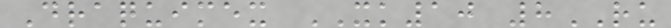Draquimex XK10 8RU
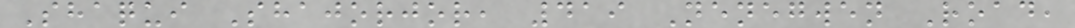Shaqui Shajorjor, 419 Nenegwen Road,
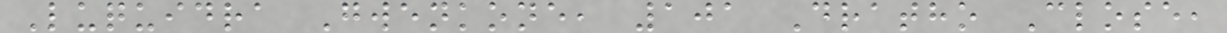Luquidra Gwenkone, 101 Dratho Close,
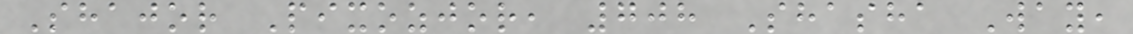Shajor Pixozjor, 708 Shasha Way,
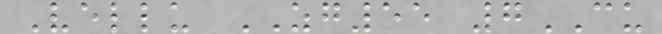Vellu ZG55 7CU
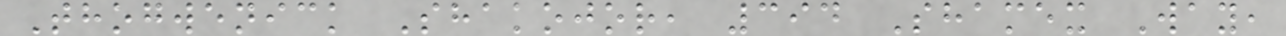Thogwenick Shakojor, 394 Shamex Way,
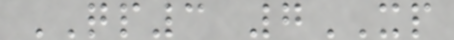QP3 7XP
